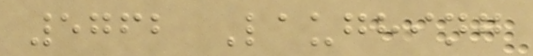5762 Laughing
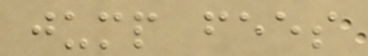jump fees
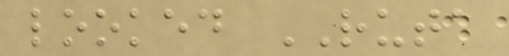looked RUTA
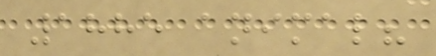1885 animal?
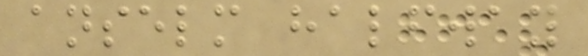anselm halfway
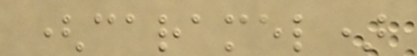(caramel)
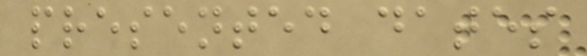presented dates
